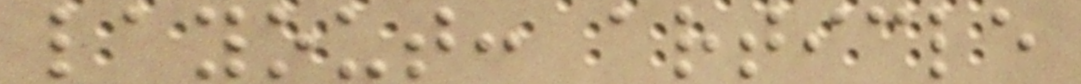layout: article
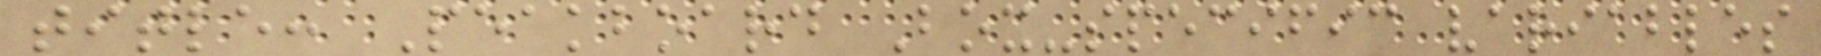title: Peakboard Box-specific variables
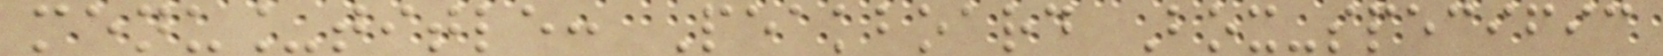menu_title: Peakboard Box-specific
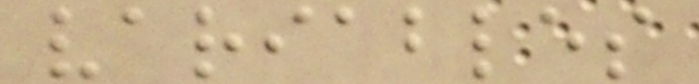variables
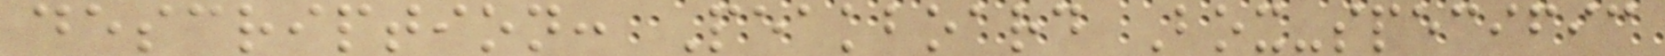description: Peakboard Box-specific
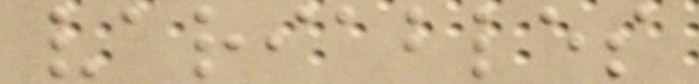variables
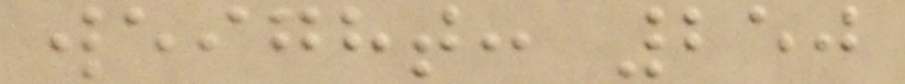weight: 250
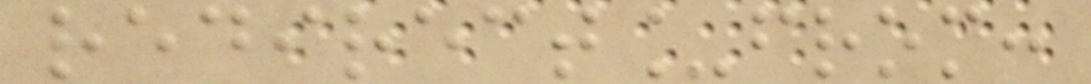redirect_from:
